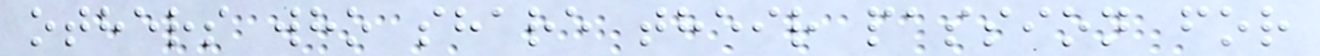others who share their passion for
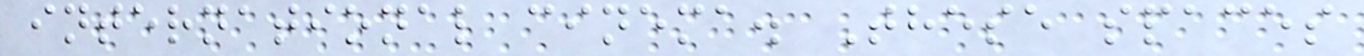international cinema. These spaces
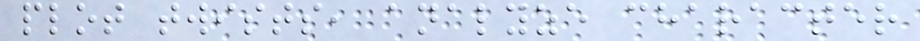plot twists, analyze character
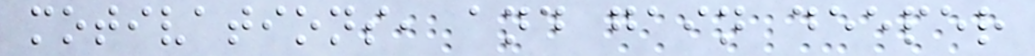motivations, and gain deeper
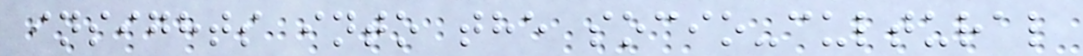insights into the socio-cultural
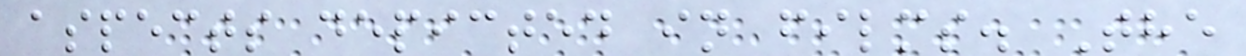aspects depicted in films. The
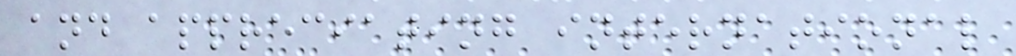and appreciating international
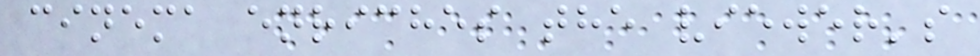cinema enriches the viewer's
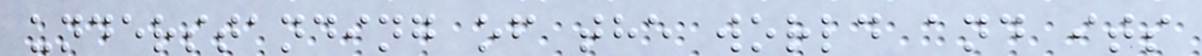understanding of the world and its
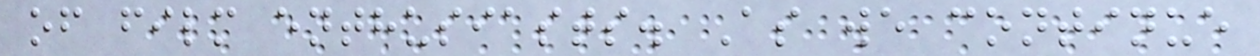of film enthusiasts. As we continue
